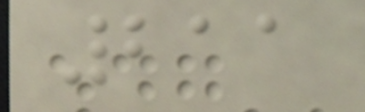211
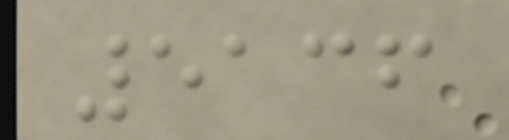5136
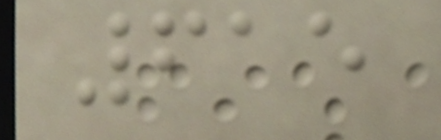615
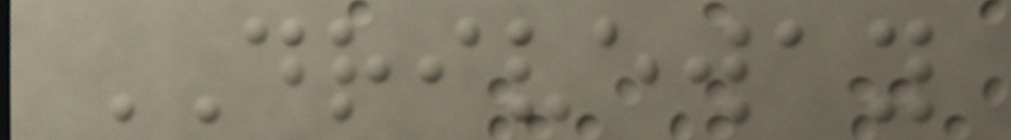DRIVEWAY
